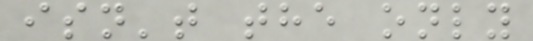isn't the only
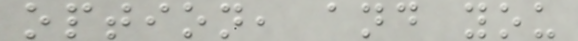option, and you
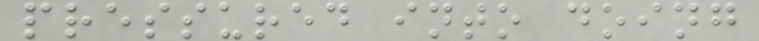pressured into doing
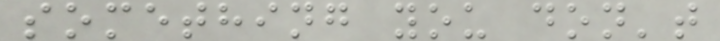something you don't
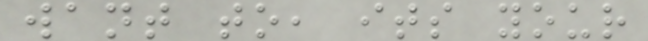want to, its your
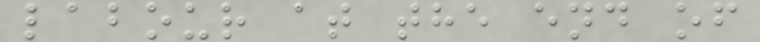labour at the end of
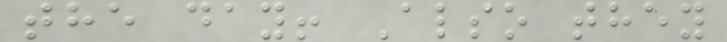the day! Also they
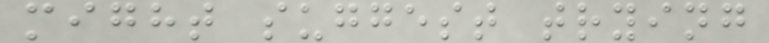might suggest trying
